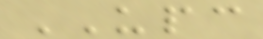UPC
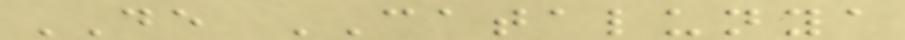DE CATALUNYA
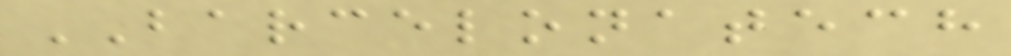BARCELONATECH
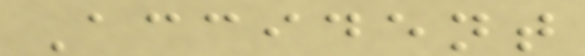Accident
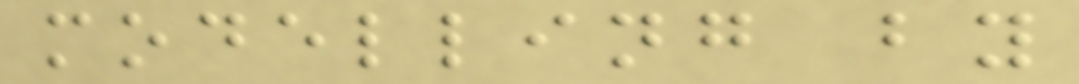modelling by
